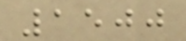1500
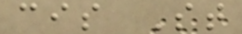cis St
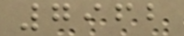7962
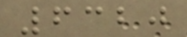6320
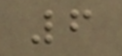6
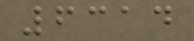6314
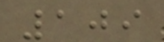109
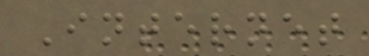Internet
